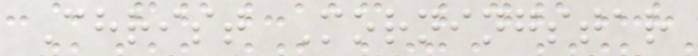Christ Morningstar
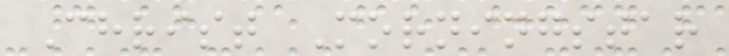Christ Morningstar
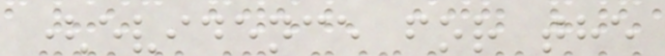(evidence for the
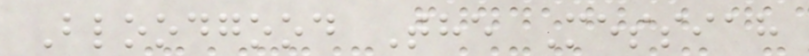Bloodgood The Messiah
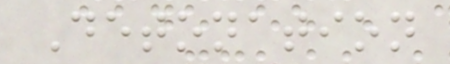Detonation
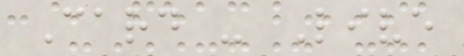Card - Live
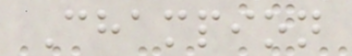Champion
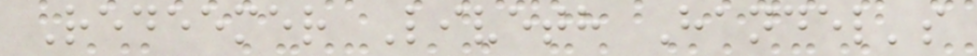Redeemer Liveth Handel's
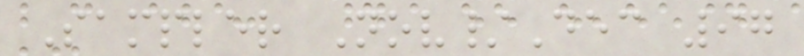Sampler Nov/Dec 97
